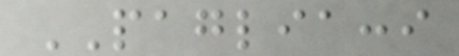PAGLIACCI
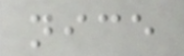nice
